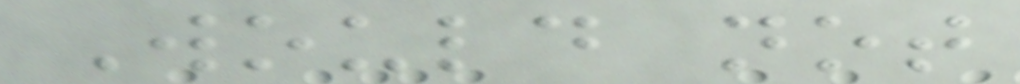Would not
